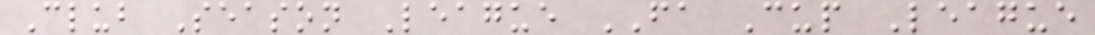Club Season League FA Cup League
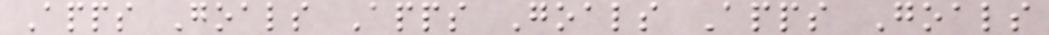Apps Goals Apps Goals Apps Goals
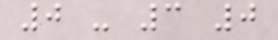0 - 3 0
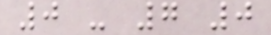0 - 7 0
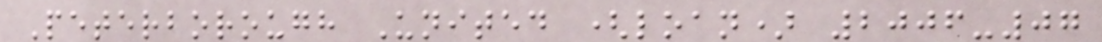Peterborough United (loan) 2006-07
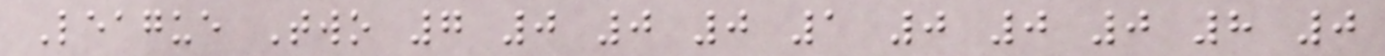League Two 7 0 0 0 1 0 0 0 8 0
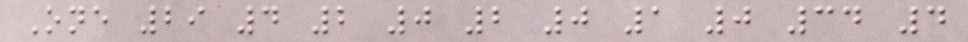One 29 4 2 0 2 0 1 0 34 4
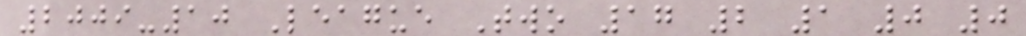2009-10 League Two 17 2 1 0 0
